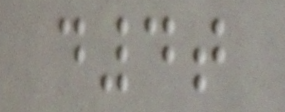d4t
